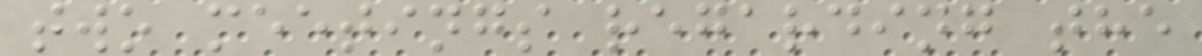two meetings regarding the
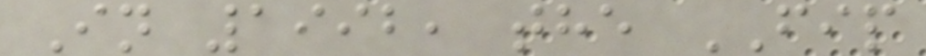In 1992, the FIP
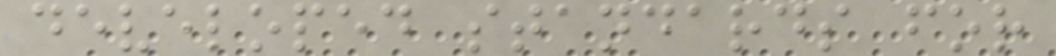developed standards for
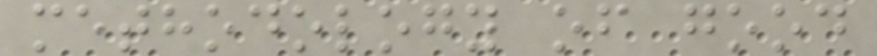methodology of good
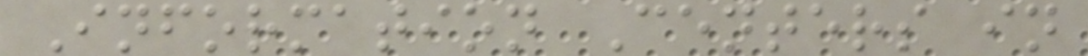Information Centers in
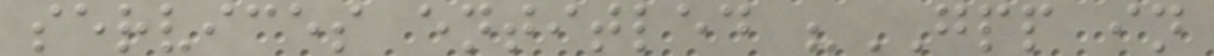services entitled "GPP in
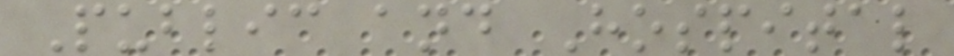Public and Hospital
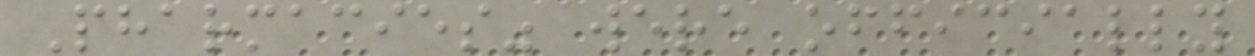Pharmacies" were officially
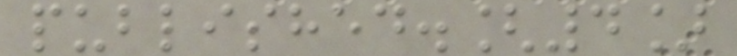published.[4]
